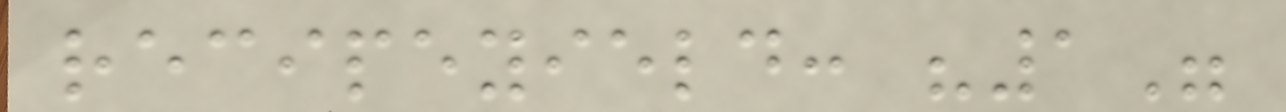recipeyield: "1"
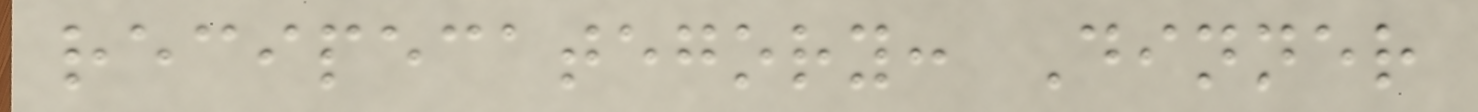recipecategory: Dinner
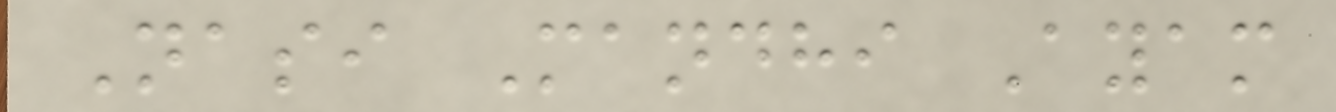Nasi Mandhi Ayam
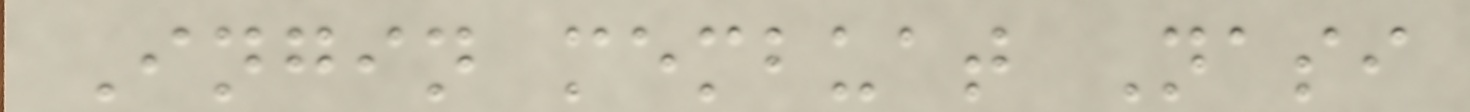Ingin membuat Nasi
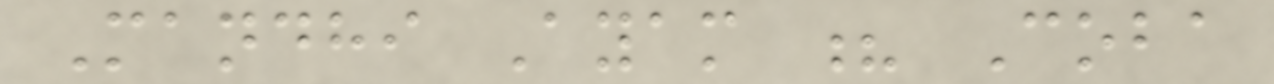Mandhi Ayam ? Coba
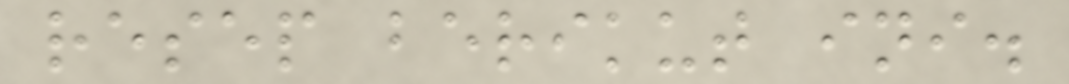resep berikut ini.
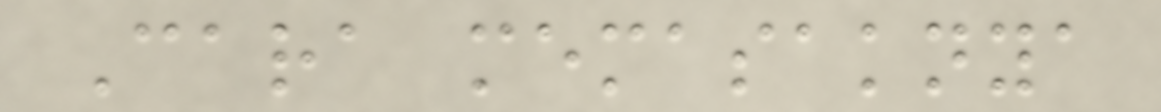Cara memasaknya
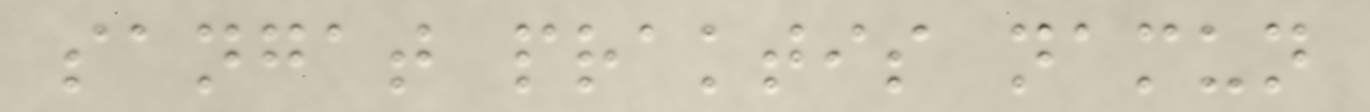sangat praktis namun
